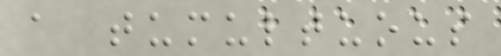a tumultuous
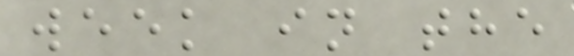week in the
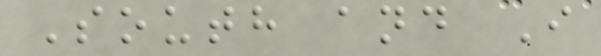South and I
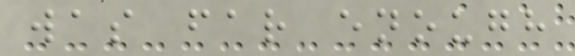was far enough
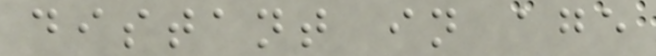distant in age
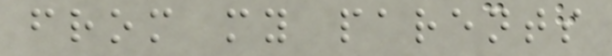from my parents
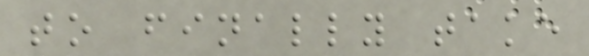to finally take
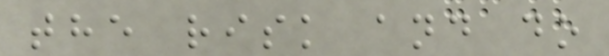the risk and do
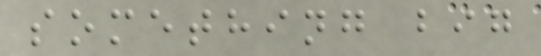something big
